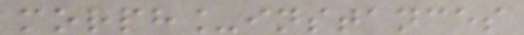morph_instances
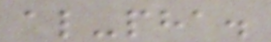al-pha.
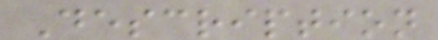Description
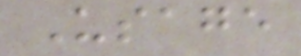Usage
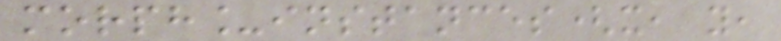morph_instances(x, y,
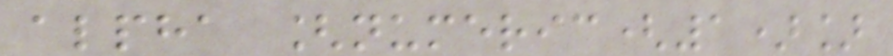alpha [numeric(1)]
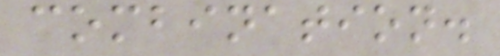combination.
